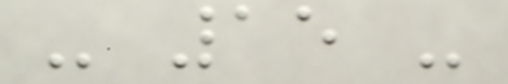- 15 -
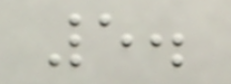5.
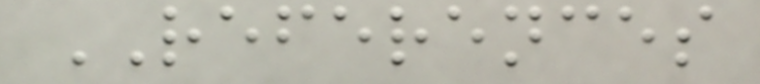REFERENCES
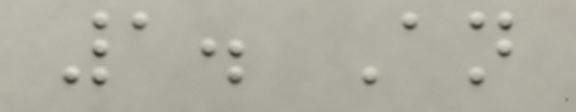1. An
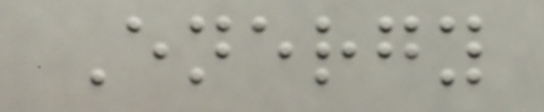Energy
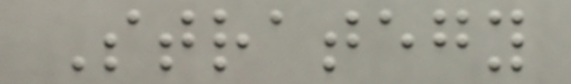Strategy
